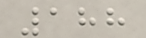188
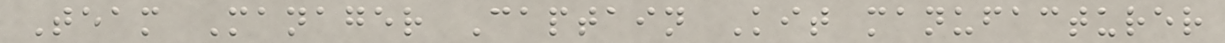Team Manager Captain Kit manufacturer
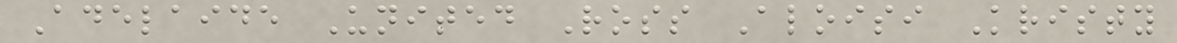Adelaide United Ross Aloisi Kristy
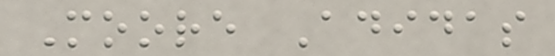Moore Adidas
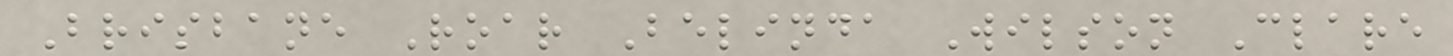Brisbane Roar Belinda Wilson Clare
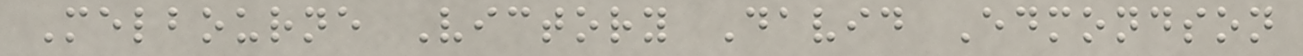Melbourne Victory David Edmondson
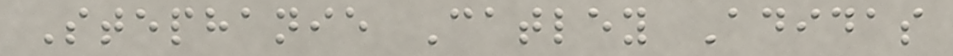Stephanie Catley Adidas
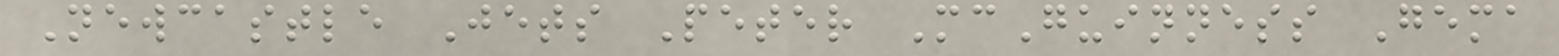Newcastle Jets Peter McGuinness Gema
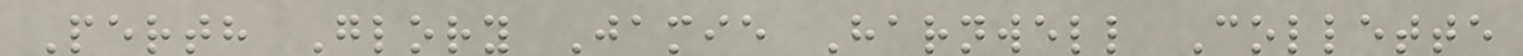Perth Glory Jamie Harnwell Collette
